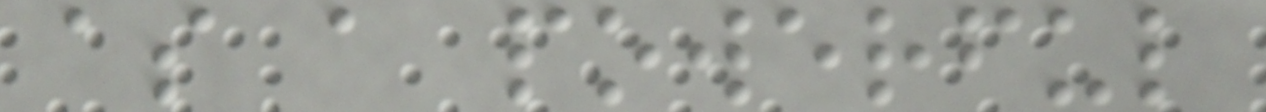as a powerful
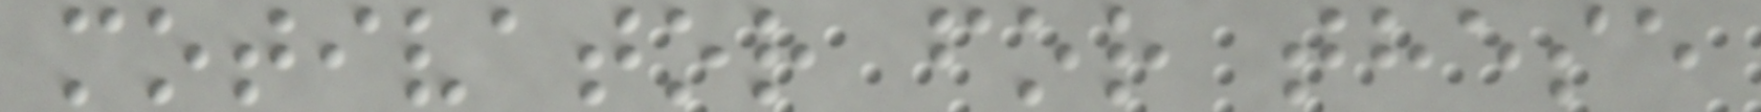motivator for these
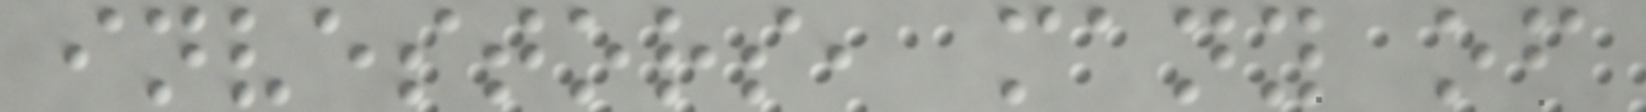investors, many of
